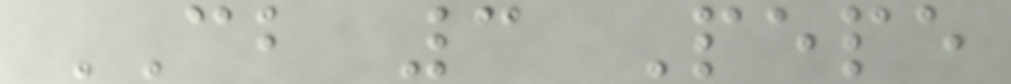CB 3 Pepe
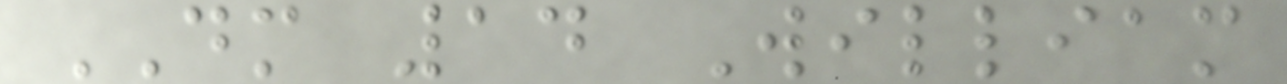DM 14 William
